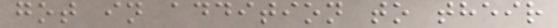got in addition to their
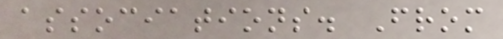associations. From
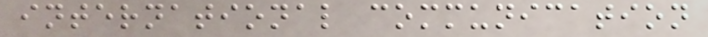international communication
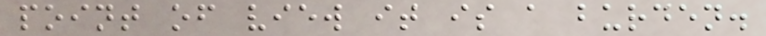point of view it is a burden.
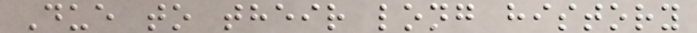Due to their long history
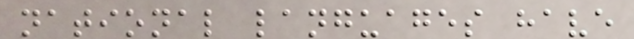national languages have
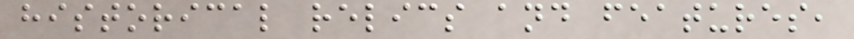historical relics and features,
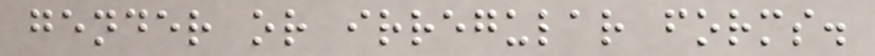gender or irregular forms.
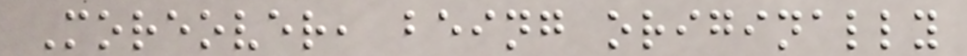Moreover, being originally
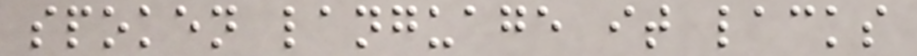spoken language it lacks
